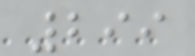299
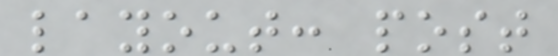layout: post
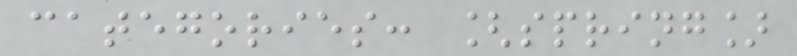categories: [spring]
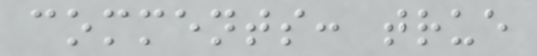comments: true
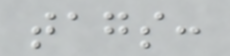tags:
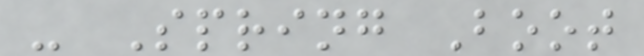- Spring Boot
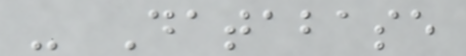- Database
